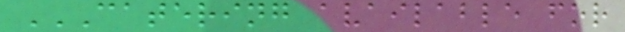CATERING AVAILABLE FOR
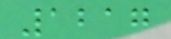1217
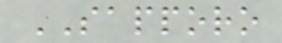SAPPORO
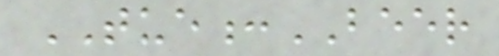TUE:BEER
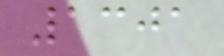1301
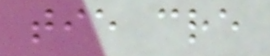tie cre
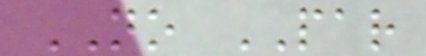NO PAR
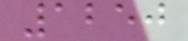1250
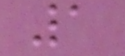1
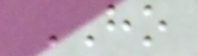HO
